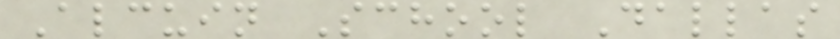Alcuin School Dallas
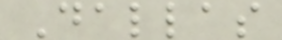Dallas
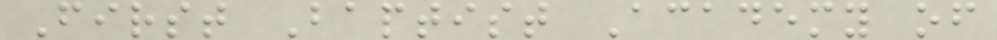First Baptist Academy of
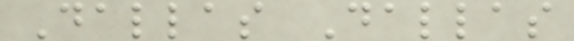Dallas Dallas
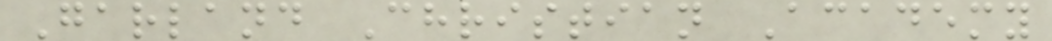Garland Christian Academy
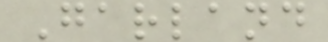Garland
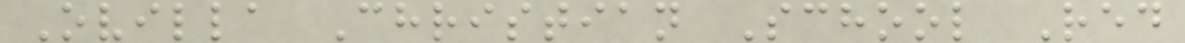Ovilla Christian School Red
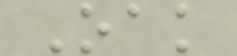Oak
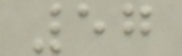57
